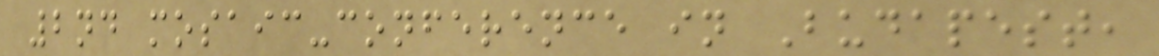2nd mosaic-conference in Budapest,
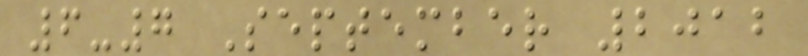6-7 September 2012
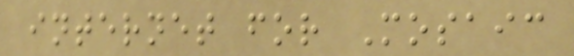internet for Mosaic
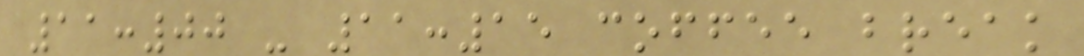11:00 - 11:15 coffee break
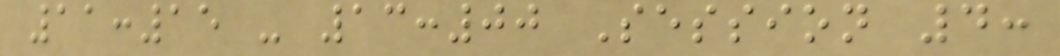11:15 - 13:00 Session 4:
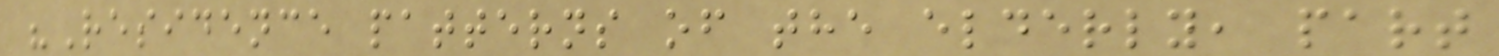"Residence patterns of the elderly, part
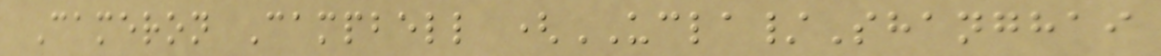Cameron Campbell (UCLA/Shanghai
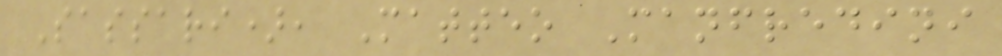Sassari), Matteo Manfredini
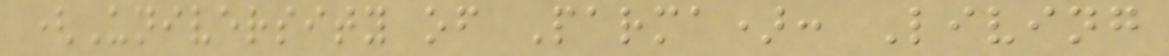(University of Parma): Living
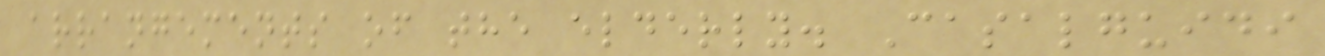arrangements of the elderly. Casalguidi
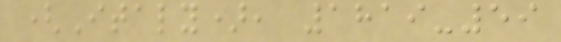(Italy), 1819-59
